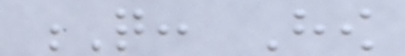Q: How
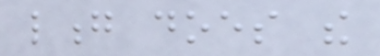long does the
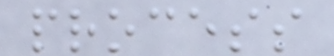process
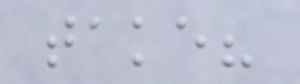take?
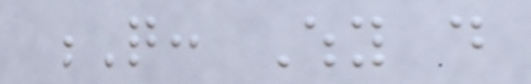Q: Why do
